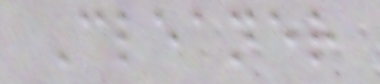Cleaner
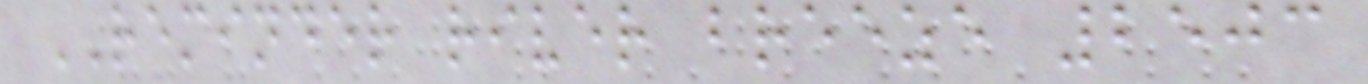REMINDER river breeze 2503
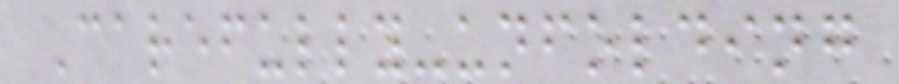Carefully-unfolding
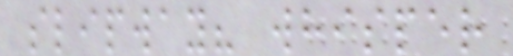slipway? whisper
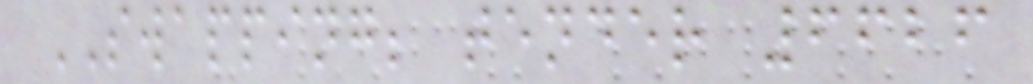SWAPPING; tender 6626
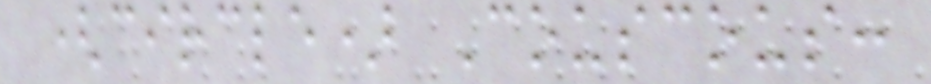(circle) Couscous:
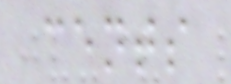cents
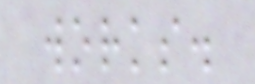works.
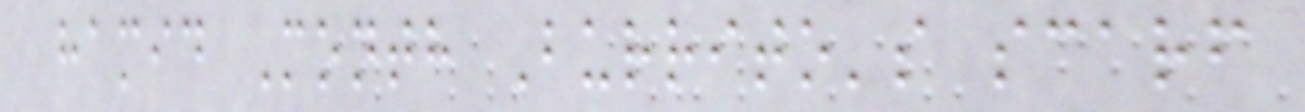hamid Month Burrito's scarf
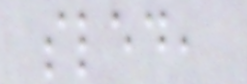sled,
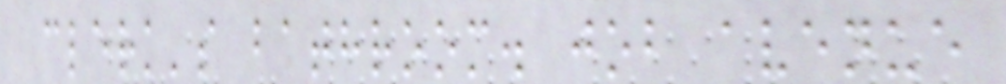clerk's bathroom. job avenue
